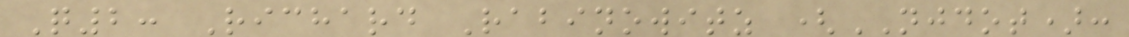Q2: Richard Rabinowitz (NJDOT):
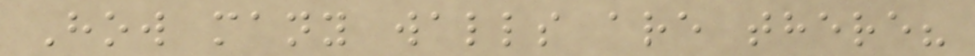How many walls are there?
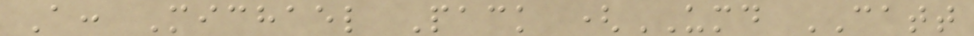A: Michael Pack (UMD CATT
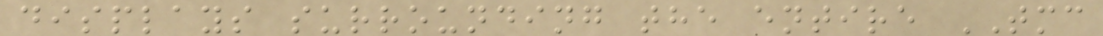displays surrounding the entire TMC
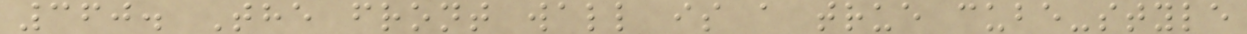360. The front wall is a true cube-style
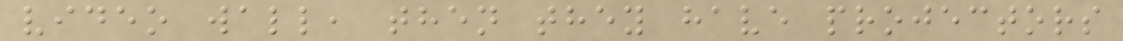video wall, then they have projectors
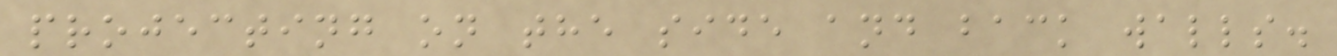projecting on the side and back walls.
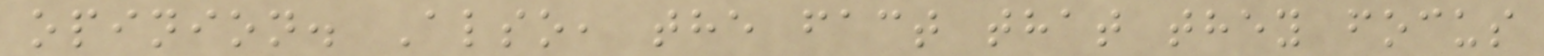opinion. Also, the fact that they focus
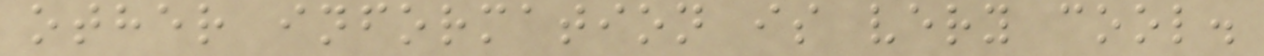other information is very cool.
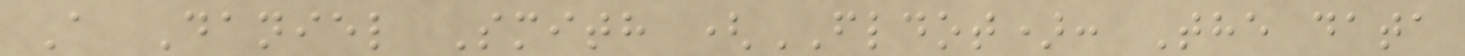A Daniel Smith (FLDOT): The data
